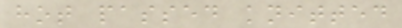hot passed knitted
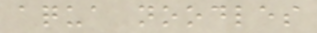aqua noodles
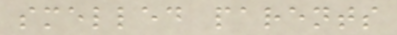smelled parents
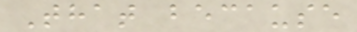That because
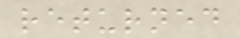returned
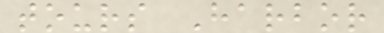tours Harbor
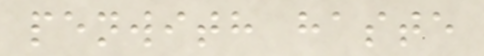penwith haste
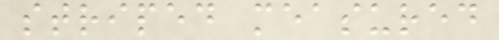striped measured
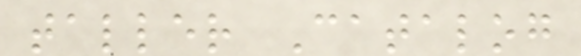taller Catalog
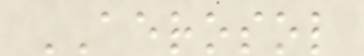AEROSOL
